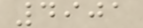4901
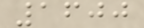1600
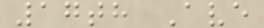17th Ave
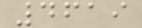4619
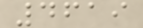4619
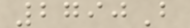2790B
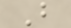B
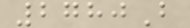2780B
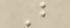B
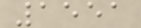1551
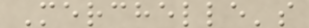Merchelle's
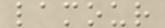lamour
